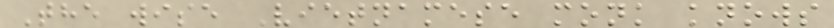The wise Vietnamese monk knows
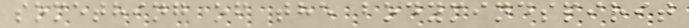something of the bodymindspirit
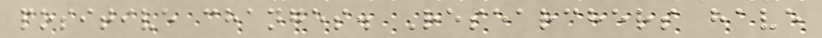positive changes. Researchers have
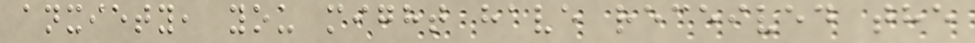anxiety, you might have received the
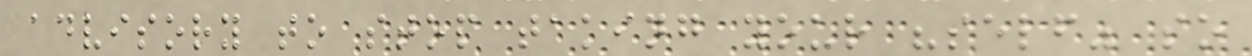advisory to stop taking your "self" so
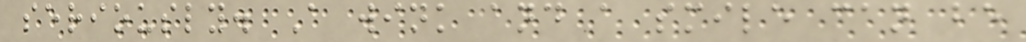seriously. A wink and a smile can be
